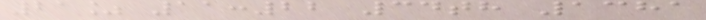21% 11:22 34th 1381
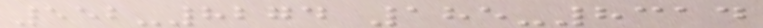552-8274 185-8314
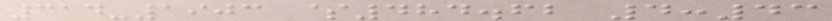314-1903 $484.62 4:43
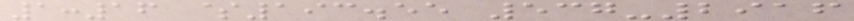1:16 $193.55 537-2916
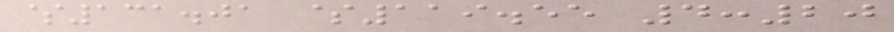$131.01 $119.55 4:20
